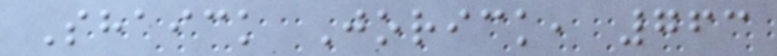Shaick Jorick, 763
